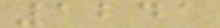1241
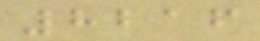8216
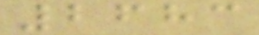2683
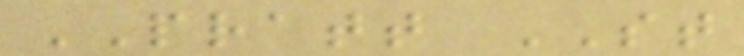PRATT ST
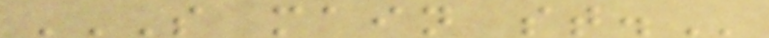S MAIN ST.
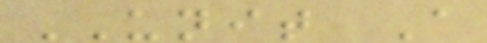UNIT A
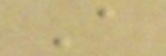A
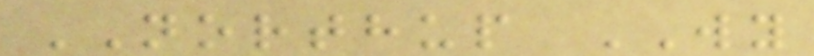NORTHUP WY
